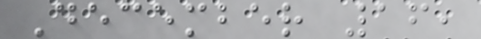December 16,
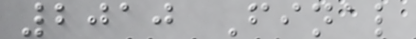2010 Final
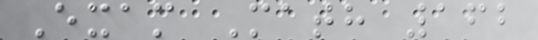Exam Math 162
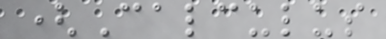(Calculus
